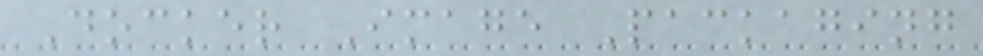Docker Image Packaging
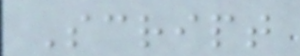Script
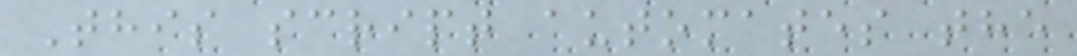This script automates the
